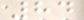84
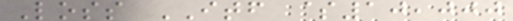Loss ITF $10,000
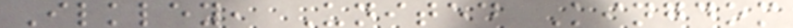Ilkley, United Kingdom
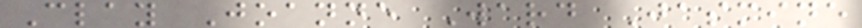Clay Joanne Ward Jasmine
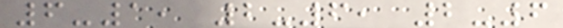6-1, 2-6, 2-6
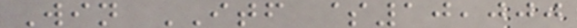Win ITF $10,000
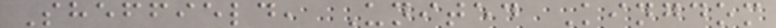Sheffield, United Kingdom
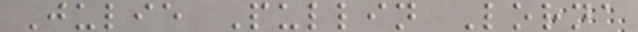Julie Pullin Lorna
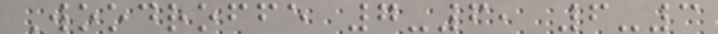Woodroffe 7-6, 6-3
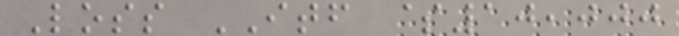Loss ITF $10,000
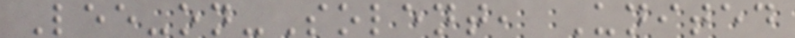Lee-on-Solent, United
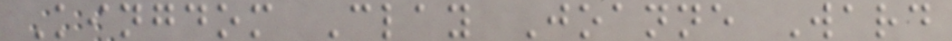Kingdom Clay Joanne Ward
